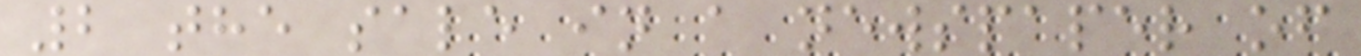2 the sale in a newspaper of
